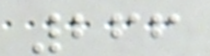266
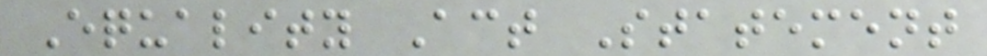Equality Act Statement
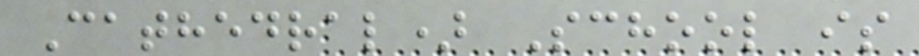Cathedral) School is
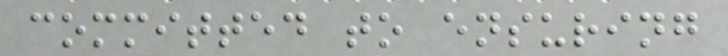committed to ensuring
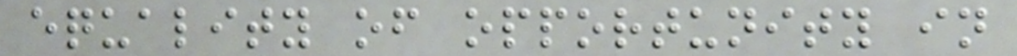equality of opportunity in
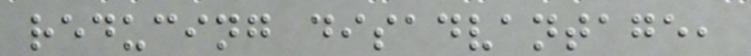reducing disadvantage,
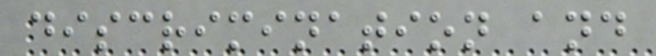discrimination and
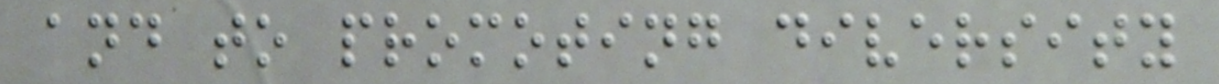and to promoting diversity
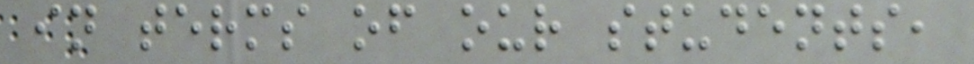in terms of our students,
